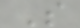S
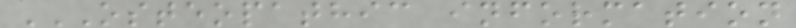OSTEOPATHIC INFORMATION
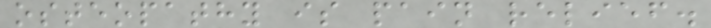osteopathy is pain relief.
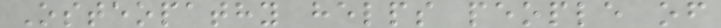Osteopathy helps people of
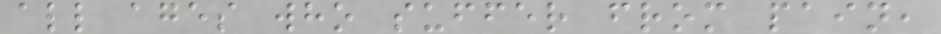all ages who suffer from pain,
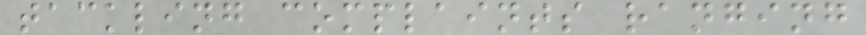tackling complaints ranging
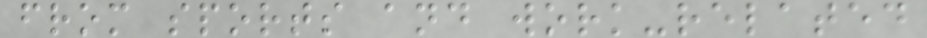from sports and work-related
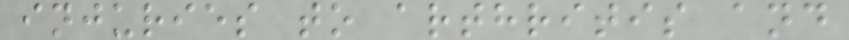injuries to arthritis and
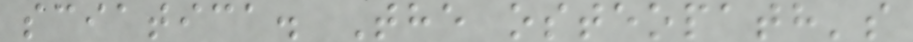sciatica. The osteopath's
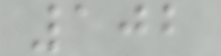102
